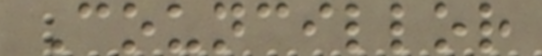Councillor
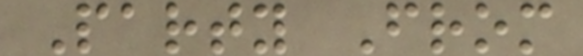Party From
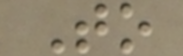To
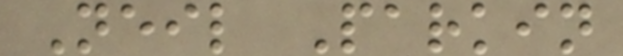Neil Parkin
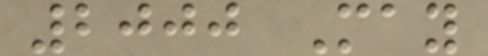2000 May
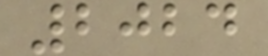2024
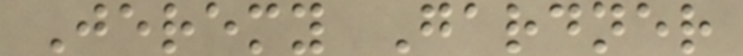Jeremy Gardner
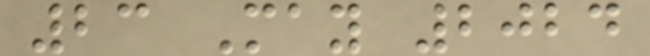23 May 2024
